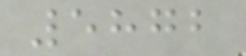5872
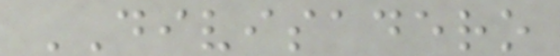DIVISADERO
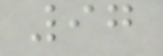97
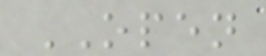OPEN
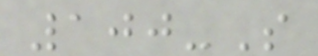100-S
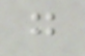g
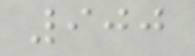900
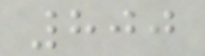800
